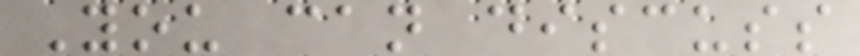You can discuss
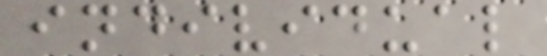individual
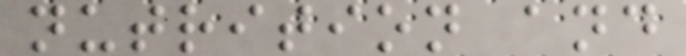nutrition and
